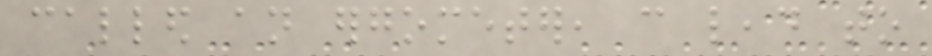called an ergometer, can lead to
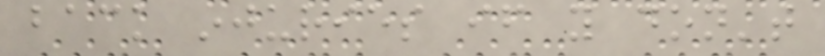back injuries if you don't
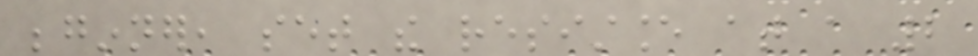beginner, set the resistance at a 2
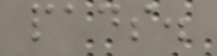pads.
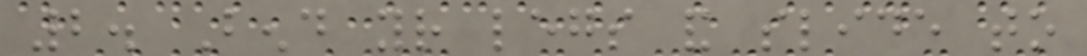2. Bend your legs and slide to
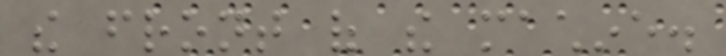the front of the machine.
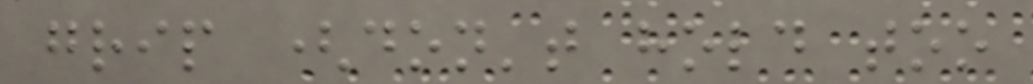grip (don't hold too
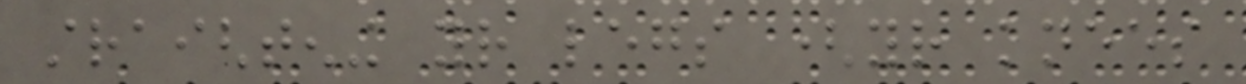straightening your legs (your knees
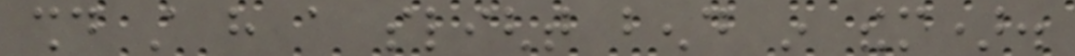should still have a slight bend in them).
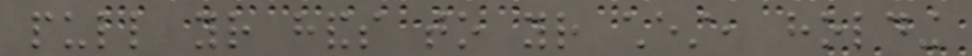pull your hands to your chest, holding
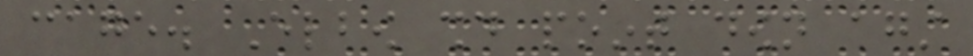cage. Elbow should point down against
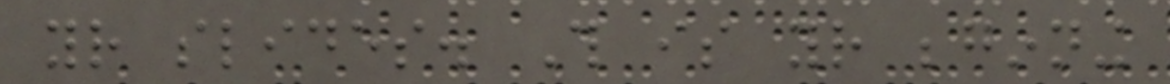your slides. This is your beginning
